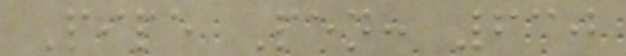Pipe Pen: 630
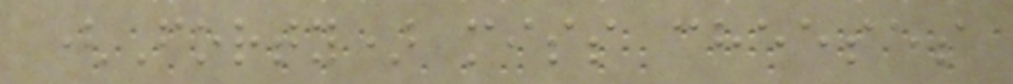(Forty) miss cheeses
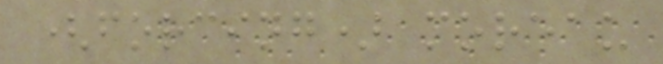(forcing) moreau
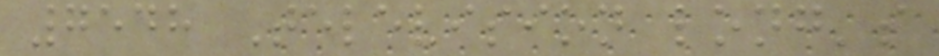7548 Television long's
